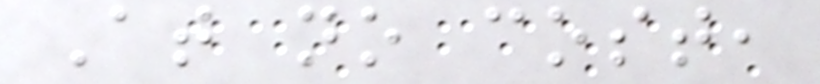At no cost,
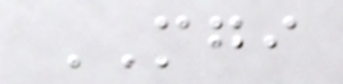MGI
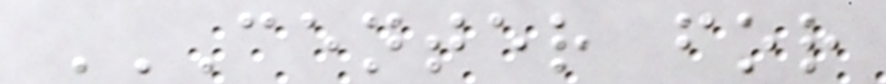CENTER FOR
